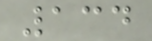134
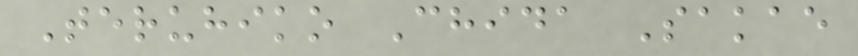Teruhiko Chida Sakae
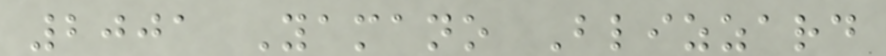2001 Yamano Blizzard
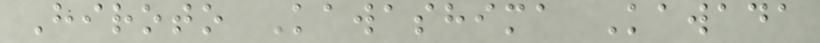Hiroto Kawashima Kawada
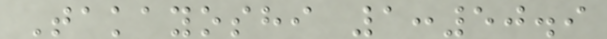Takayoshi 1:50.9
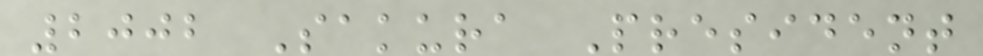2002 Sakura President
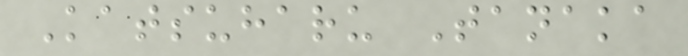Katsuharu Tanaka
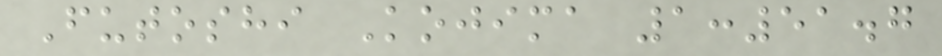Futoshi Kojima 1:51.7
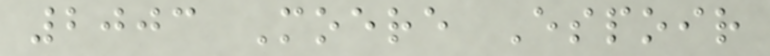2003 Moere Espoir
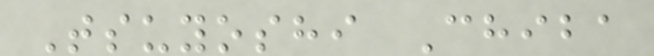Tsuyoshi Chiba
